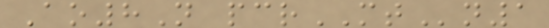Ao8N pcrMTn1
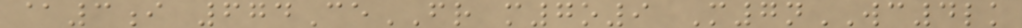@3i 674CeFR m7o9 M7nWC4lk
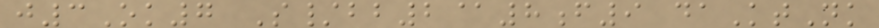j3Ok7 S/bb2@8f9 daKtNk
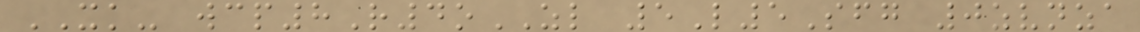XK- wcp8R4oZL 5L5Sfg 0zvnza
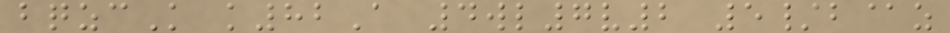bqzcK k82A 4wl7v2 5/b@z
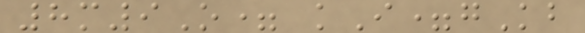8m9O= kI=gKb
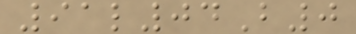91l04B0
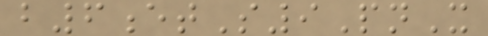b6etS9PnX
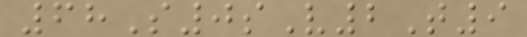68S0sV2T9
